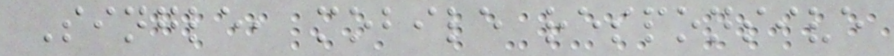Single, mobile responsive
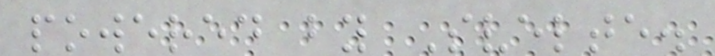powered by Svelte.
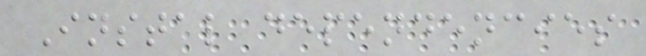Instal dependencies
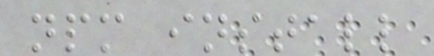npm install
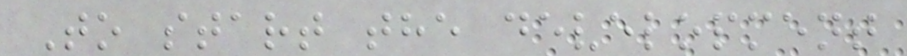To start the development
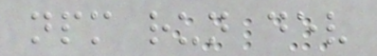npm run dev
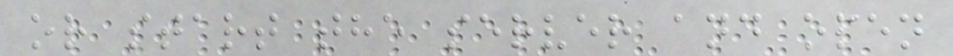or start the server and open
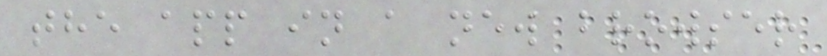the app in a new browser
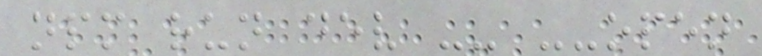npm run dev -- --open
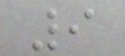9
